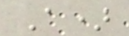A)
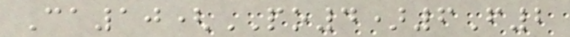Ca10(PO4)6F2
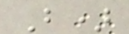B)
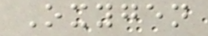Oxygen
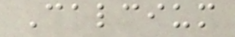Calcium
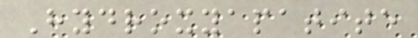Hydroxyapatite
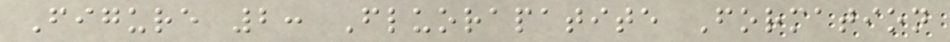Figure 2: Fluorapatite Formation
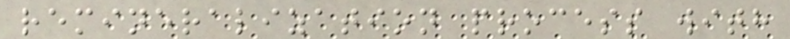remineralization process with
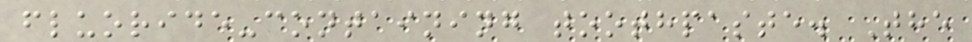fluoride-containing toothpaste. The
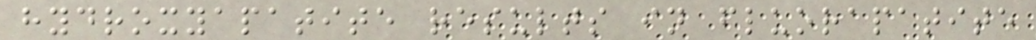hydroxyapatite results in fluorapatite
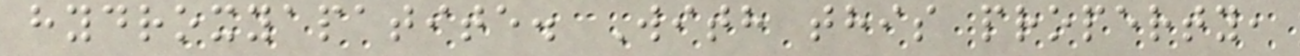hydroxyapatite. With this property,
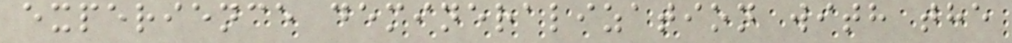experience demineralization with the
